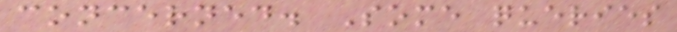concerned. Some queries
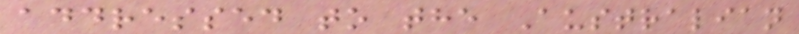addressed to the Australian
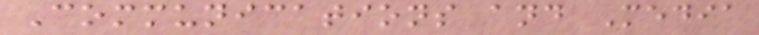Communications and Media
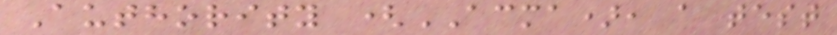Authority (ACMA), a test
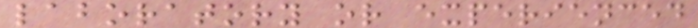laboratory or experienced
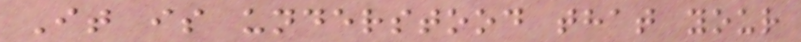It is understood that your
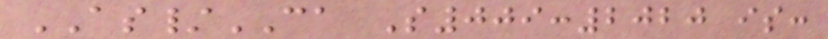AS/CA S009:2020 is:
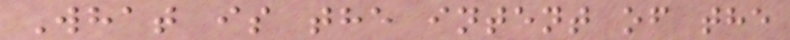What is the intent of the
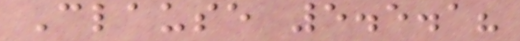Clause 5.5.1?
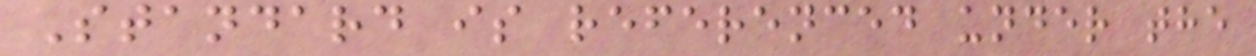Standard is referenced under the
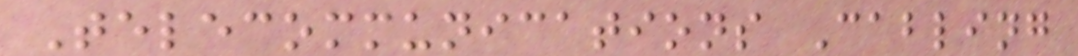Telecommunications Cabling
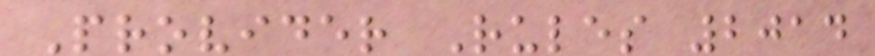Provider Rules 2014
